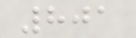801
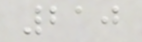210
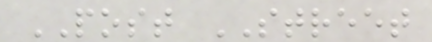POST STREET
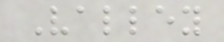Valley
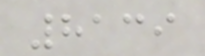8139
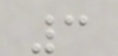3
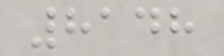8148
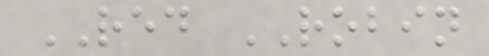RED ROBIN
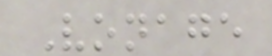Vonage
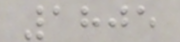1805
